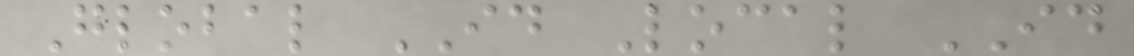Global ID Local ID
